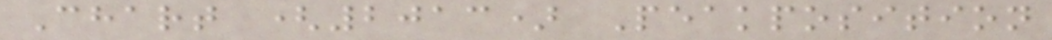Chart (2013) Peakposition
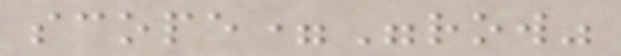scope="row"
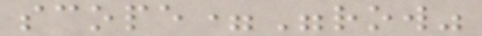scope="row"
